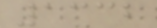1332
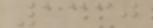1330
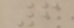6
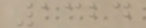1324
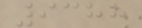9388
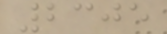2305
